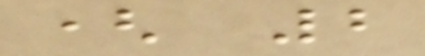( 2
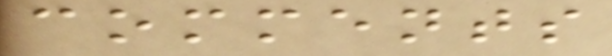comments
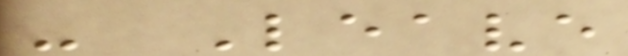- Leave
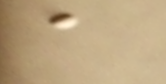a
